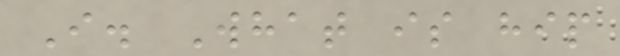I. What is hip
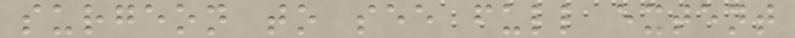surgeon to see full extent
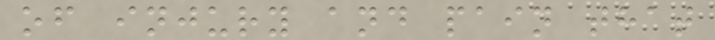of injury and pain that
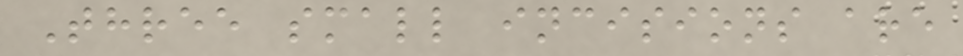Three small incisions are
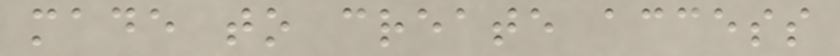made to create access
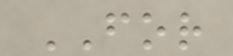FOR
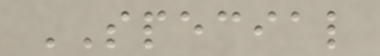SPECIAL
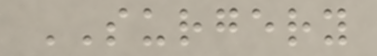SURGERY
